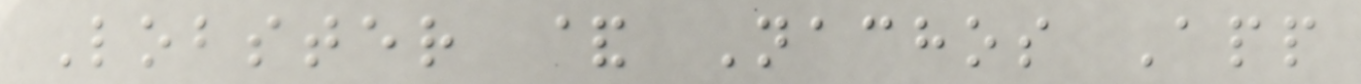Lobster & Nachos App
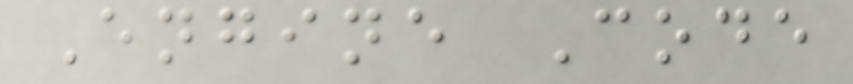Engine Code
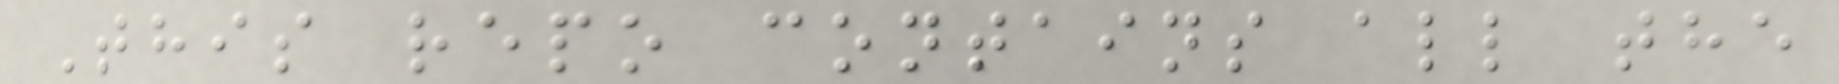This repo contains all the
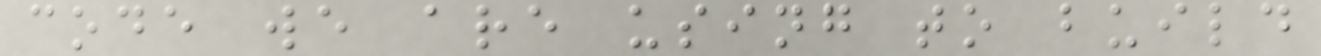code we are using to build
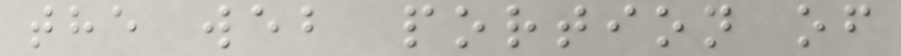the web portion of
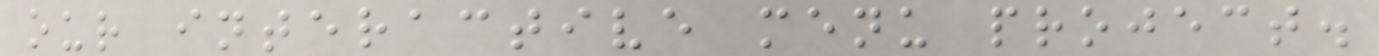our interactive menu project.
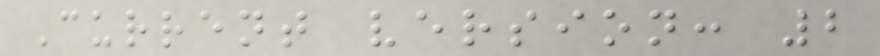Current version: 2
